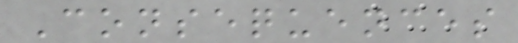Consequences
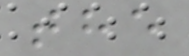the
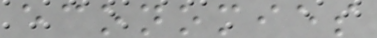economies
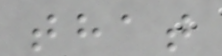that
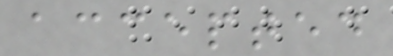accepted
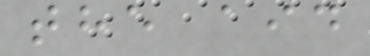the aid
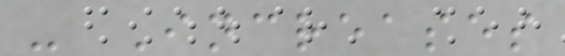- Increases
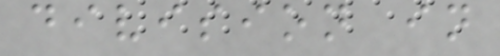division in
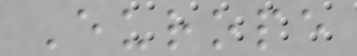Europe
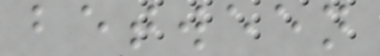between
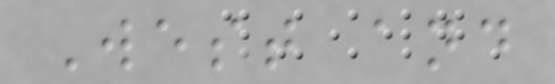West and
